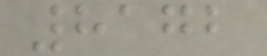8172
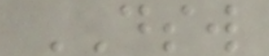DSW
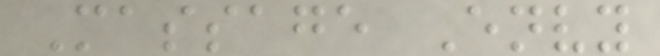Massage Envy
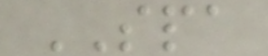SPA
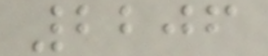2206
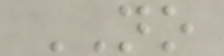NO
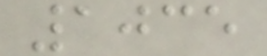1035
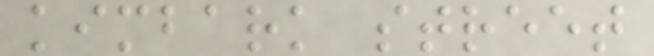kimbark street
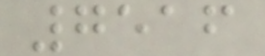7516
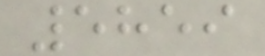5859
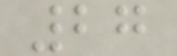27
